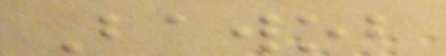Bawob
